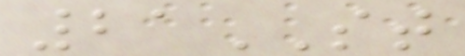21ST
